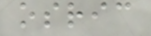osric
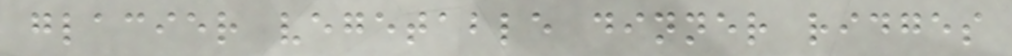glacier vegetable dinner ridges
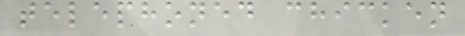telephoned chicken
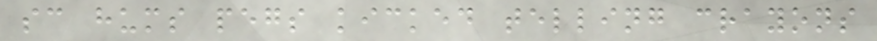sc hums pegs kicked telling crayons
